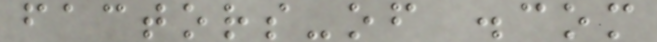factors-of .com
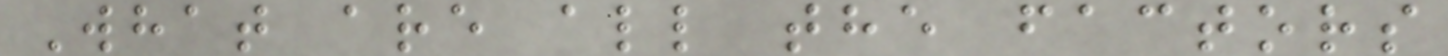What are all the factors
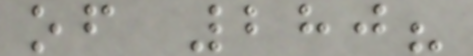of 280?
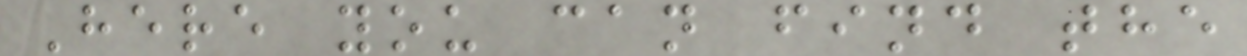Here you can find the
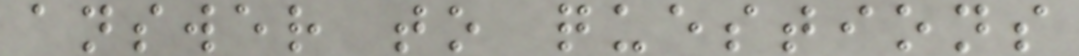answer to questions
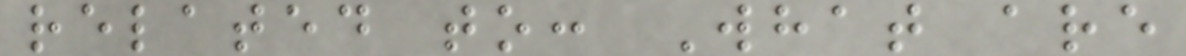related to: What are
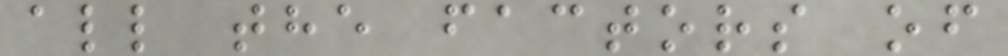all the factors of
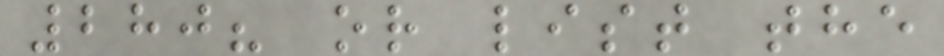280? or list the
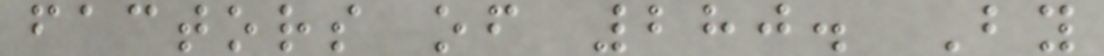factors of 280. By
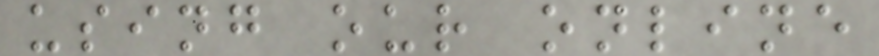using our online
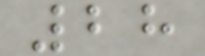28
